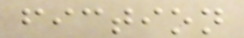fiction
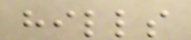hills
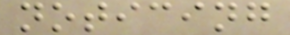noticing
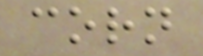corn
